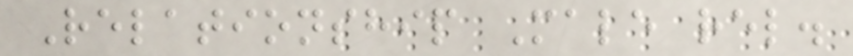Relationship Male rel.
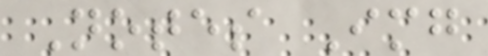Notes Img
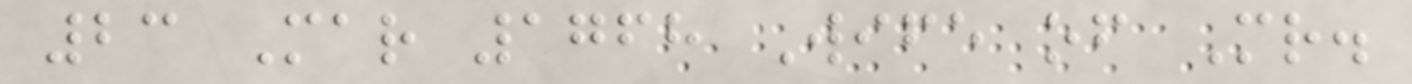23 Mar 1768 Wife of Mr.
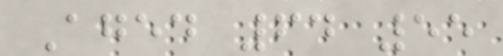Aged 64 55
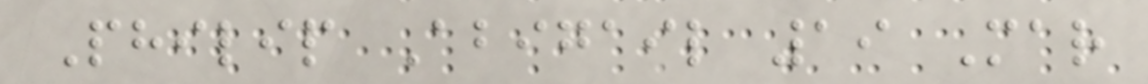Philip Abigail 19 Mar
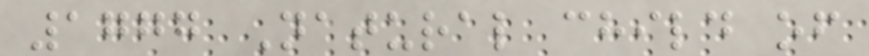1777 Natural child of
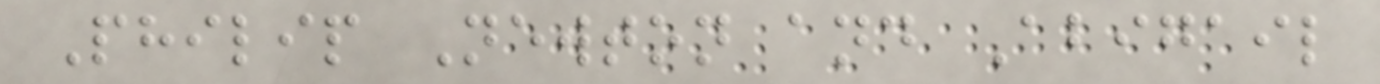Philip Newton and Abigail
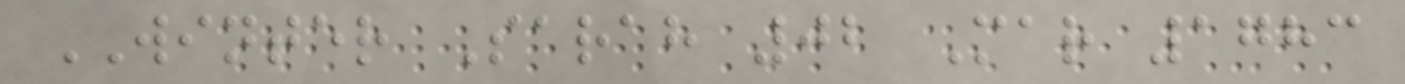WINTER Sarah 02 Mar 1783
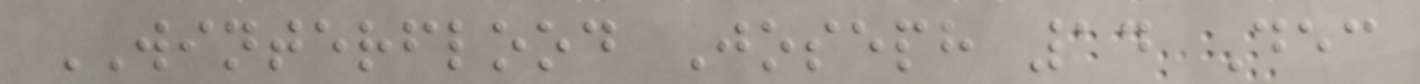WINTERFLOOD Joseph 14 Dec
